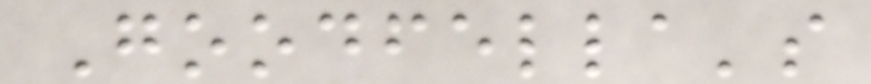Goodfella's
